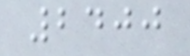2400
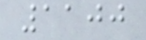1100
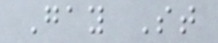Gay St
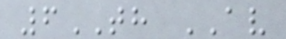6TH AV
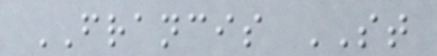FRANCIS ST
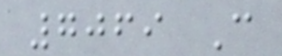7069 C
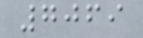7069
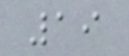19
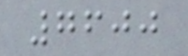7600
